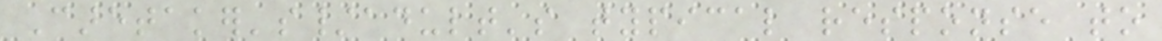Caretaker's/adult's typical response to
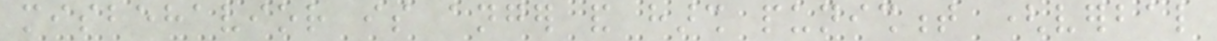misbehavior is anger and harsh punishment (verbal
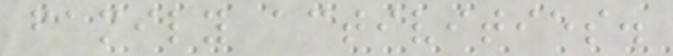family activities.
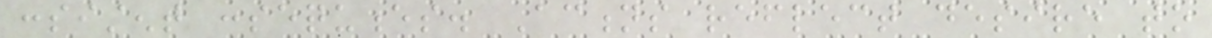consistent consequences. Actions reflect desire to
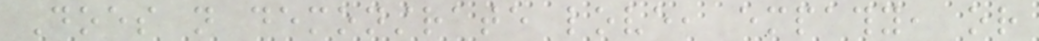Does not demonstrate love, empathy, or
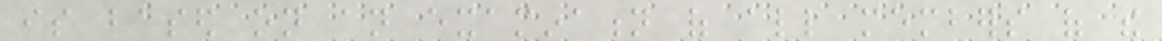is based on an examination of all members of the
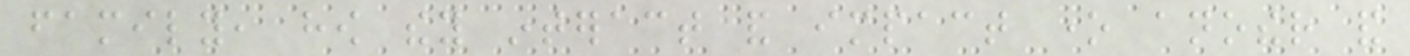family, how they interact and impact one another and
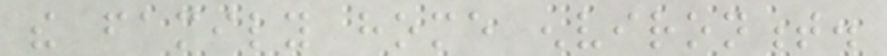the family home environment.
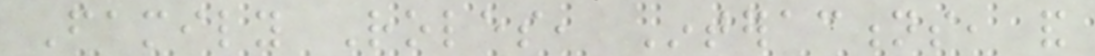Family Roles, Interactions, and
